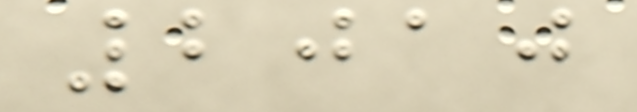2010
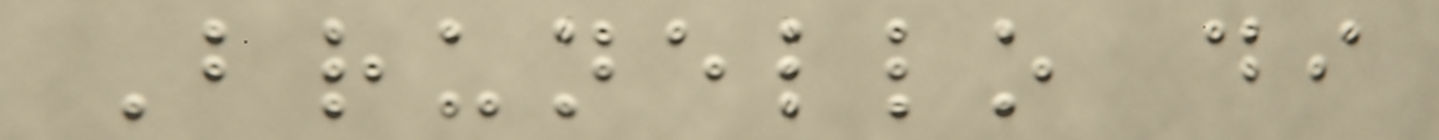Brunello di
